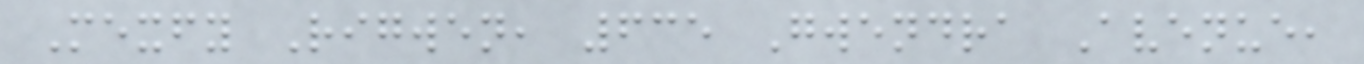Mexfy Rigwen, 635 Gwendra Avenue,
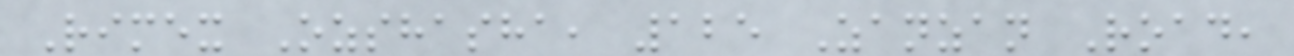Rimex Ozshasha, 125 Zanzan Road,
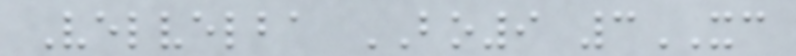Velvelba BO9 3XC
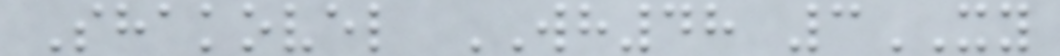Shakovel WH48 3XY
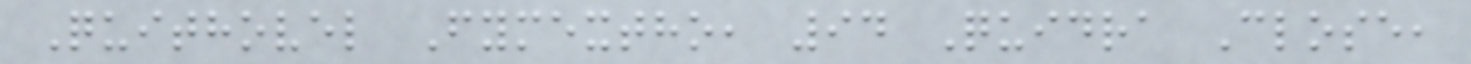Quithovel Fymextho, 94 Quidra Close,
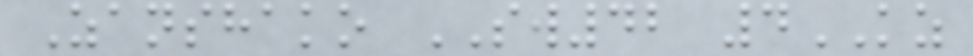Zanshako SW42 4KZ
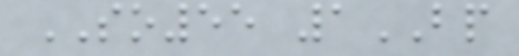SO55 1BP
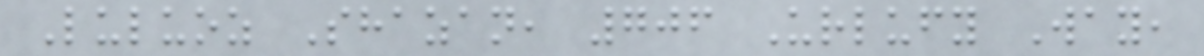Luluoz Shazan, 706 Urlufy Way,
